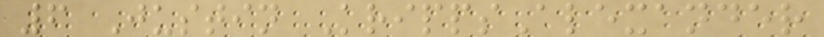6 Justin KrippsAlexander
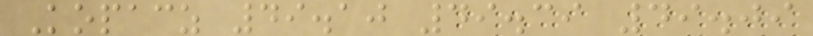Kopacz 49.10 49.39 49.09
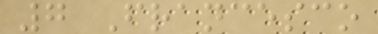7 Francesco
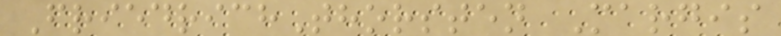FriedrichThorsten Margis
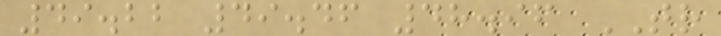49.22 49.46 48.96 TR
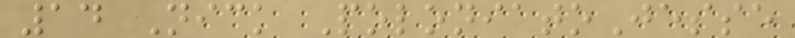14 Nick PoloniatoJesse
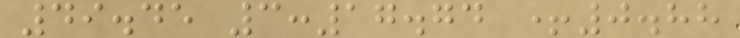49.45 3:17.74 +0.88
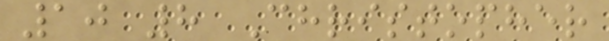10 8 Christopher
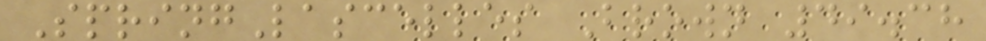SpringLascelles Brown 49.38
